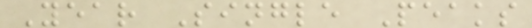Year Single Peaks
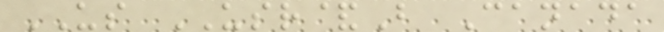US USR&B Canada
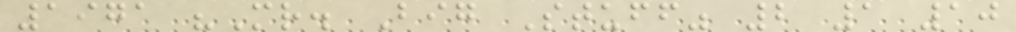1971 "Mr. Big Stuff" 2 1 10
